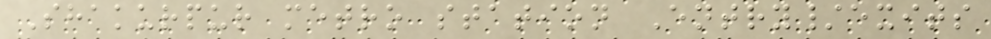Shakurpur metro station Entry/exits
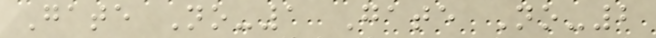Gate No-1 Gate No-2
